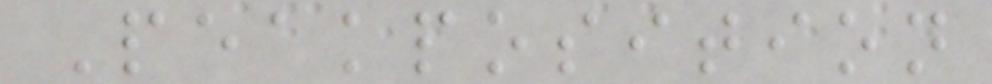Peakposition
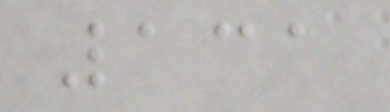131
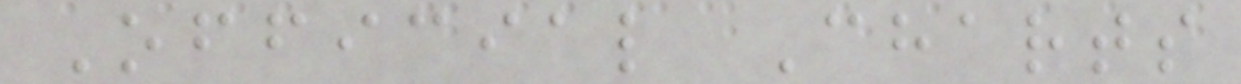Official Charts
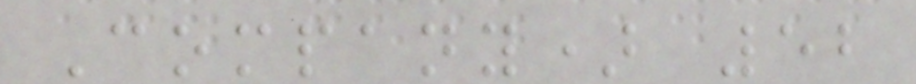Company) 52
